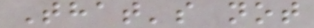That's not
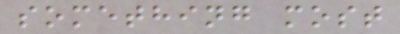something most
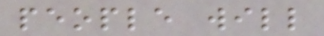people will
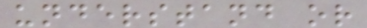understand or
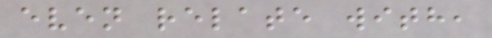even relate with,
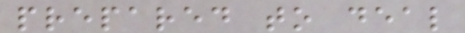prepared to deal
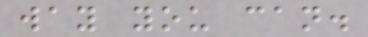way you can.
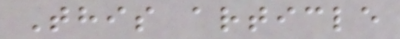This article
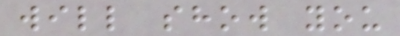will show you
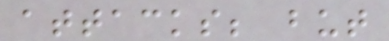attacks; but
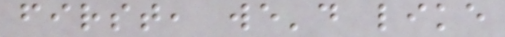first, we'd like
